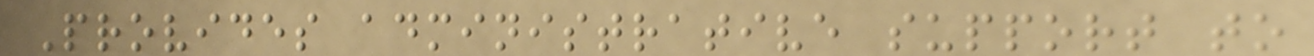Provides administrative support to
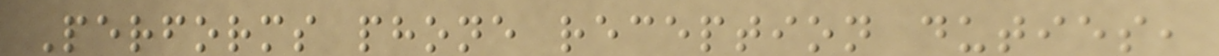Performs phone reception duties,
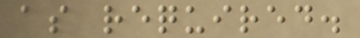as required.
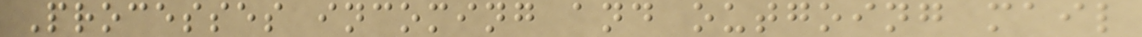Processes incoming and outgoing mail
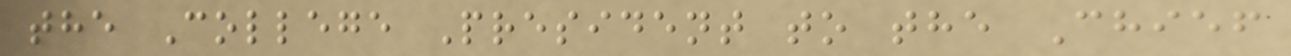the College President to the Chief
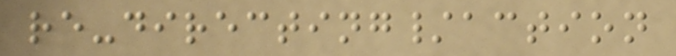re-directing/action
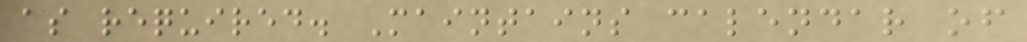as required. Maintains calendar of
